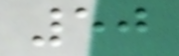50
